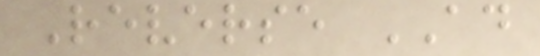Reverse AD
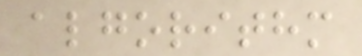algorithm
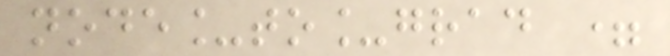node_to_grad =
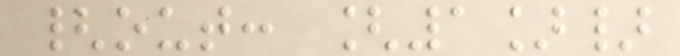{out: [1]}
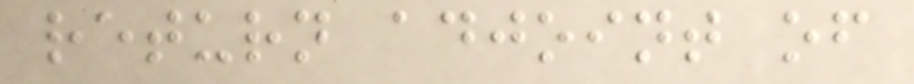return adjoint of
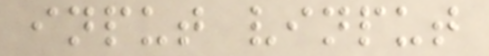input vinput
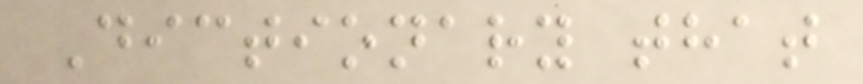Dictionary that
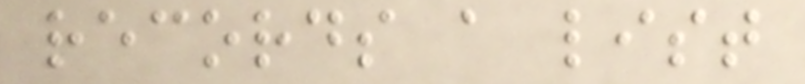records a list
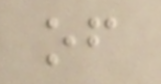of
